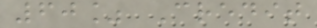60% Credit
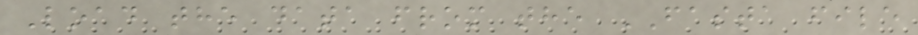Load the data from the FASTA file
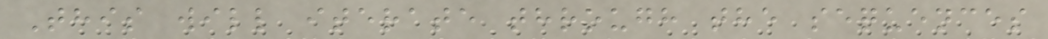This will iterate through the sequences
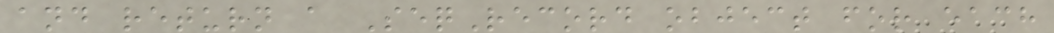and return a SeqRecord object for each
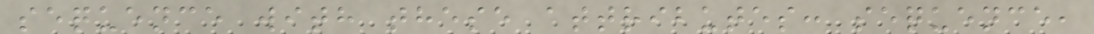sequence with these attributes: sequence,
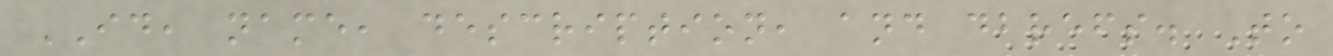ID, name, description, and dbrefs. To
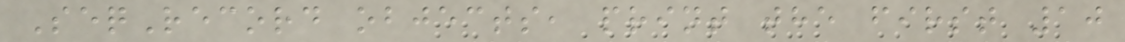SeqRecord objects, print the first 10
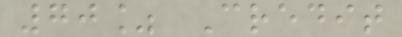70% Credit
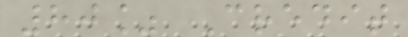80% Credit
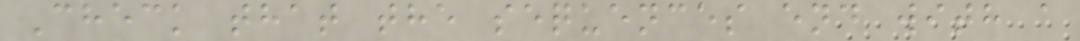Check that the sequences end with a
